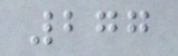277
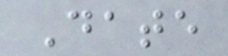Date
